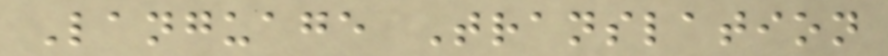Language Translation
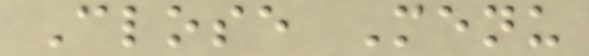Close Menu
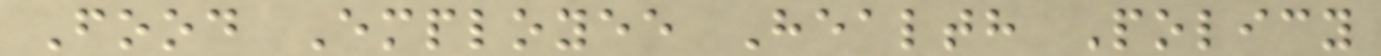Food Employee Health Policy
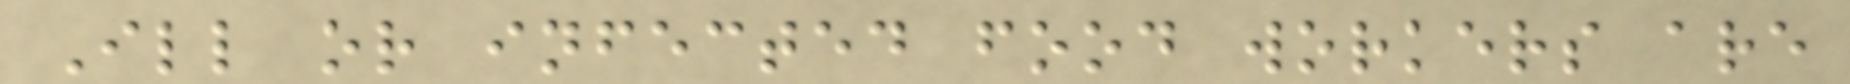Ill or infected food workers are
